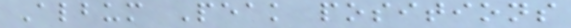Album Peak positions
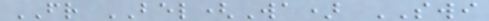FR BEL(Wa) SWI
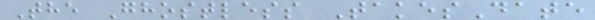The Ghostless TakesDate
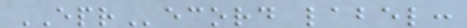EPRecord label:
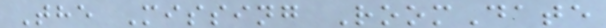The Missing RoomDate
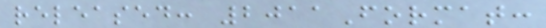released: 2011Format:
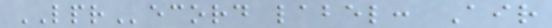LPRecord label: Air
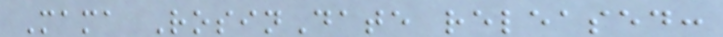Mama RosinDate released:
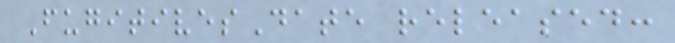FugitivesDate released:
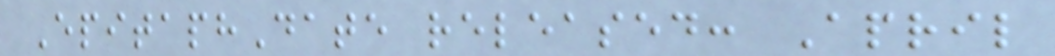EpitaphDate released: April
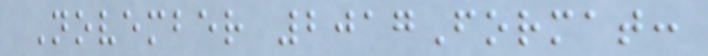November 2017Format:
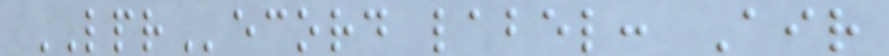LPRecord label: Air
